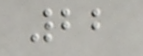22
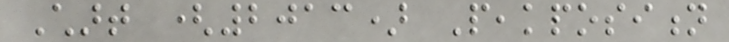Chart (2013) Peakposition
